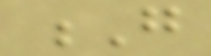G
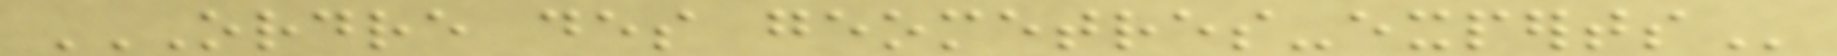ORDRE DES GEOMETRES-EXPERTS
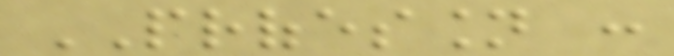PROFESSION :
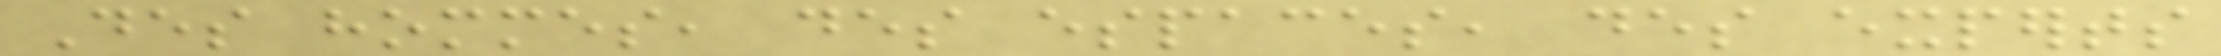Des hommes, des espaces, des experts
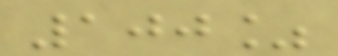100%
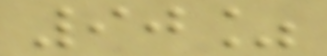90%
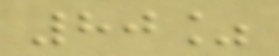80%
